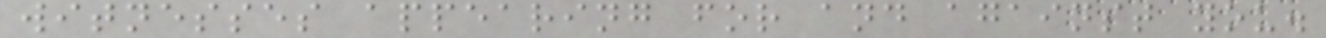witnesses appearing for and against you.
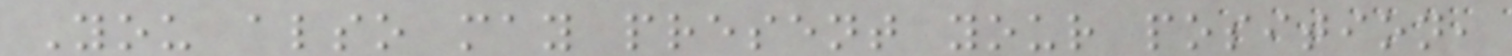You also may present your position,
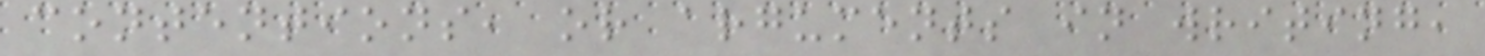contentions, or arguments in writing,
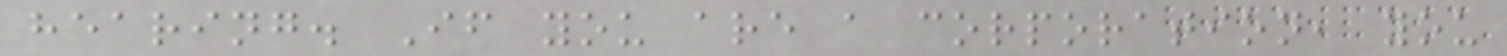hearing. If you are a corporation, you
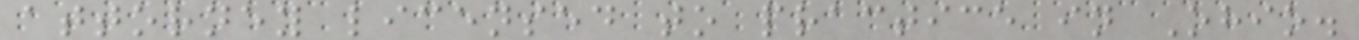attorney licensed to practice in Ohio.
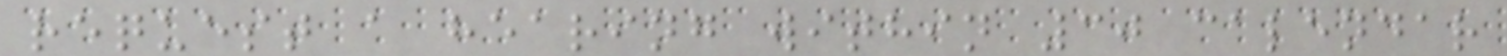request a hearing within 30 calendar
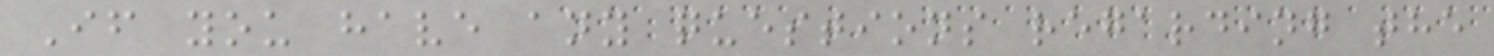If you have any questions regarding the
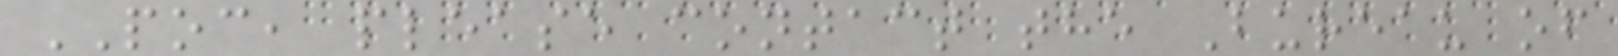POC, please contact the Bureau of
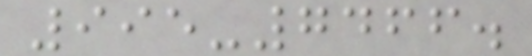995-7466.
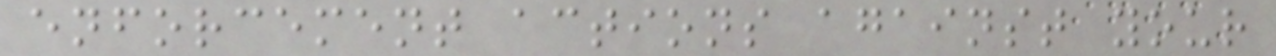enforcement actions against your
